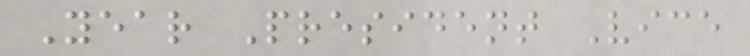Year President Vice
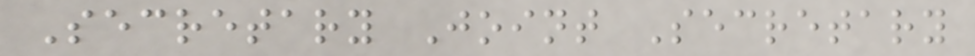Secretary Joint Secretary
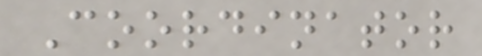Coordinator
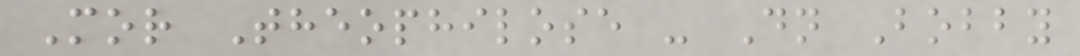Mor Theophilose - Dn Bobby
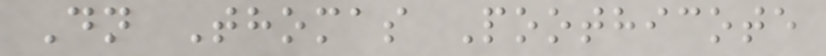Dn Thomas Poothicote
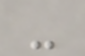-
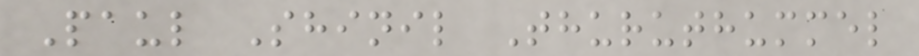Paul Shinil Thuruthummel
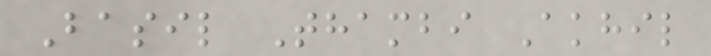Basil Thambi Akhil
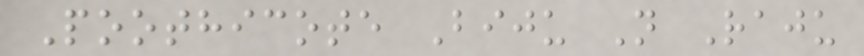Poothicote Biju N Raju
